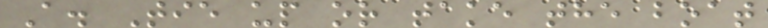A. Tie up or take the boat
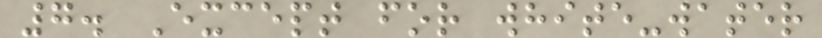7. Except for white-water
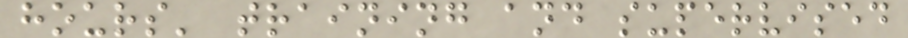hours' training and supervised
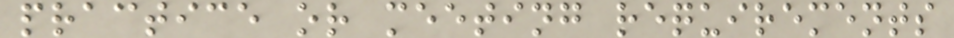practice or meeting requirements
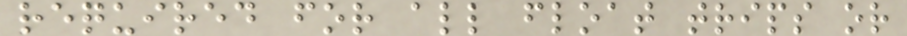required for all float trips or
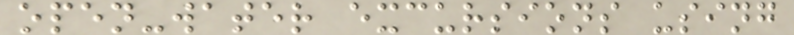open-water excursions using
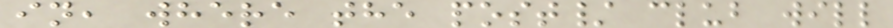in, where the post/ club will
